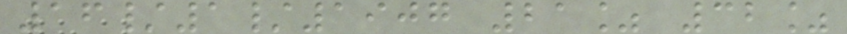16/1/1907 21% 32%
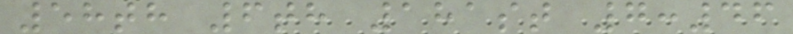58th 6th 181st 7:46
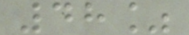48%
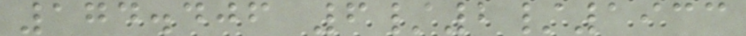174.406 6/2/1933
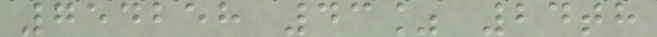754258 43% 24th
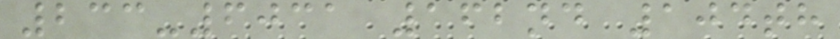233-6031 162nd 104th
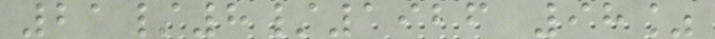21/8/1926 98%
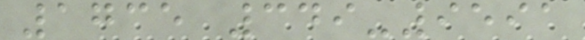1735 349-9591
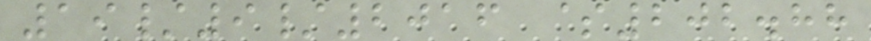19/9/2016 $202.88
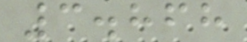3.868
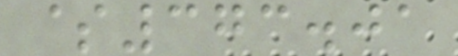$373.01
